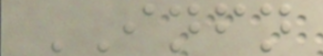INFN
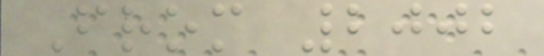From 2002
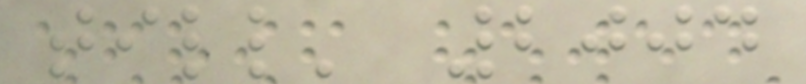till' 2004
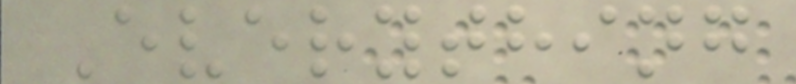Everything
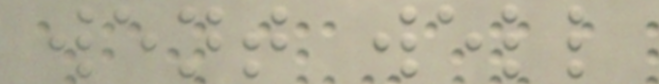went well
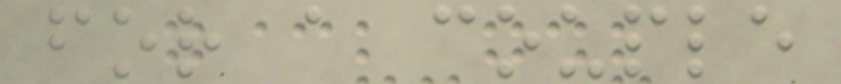for a couple
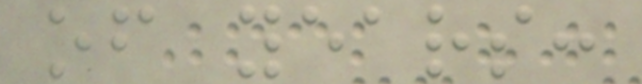of years:
